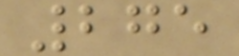275
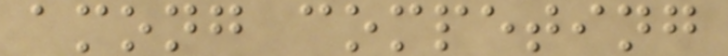among competing
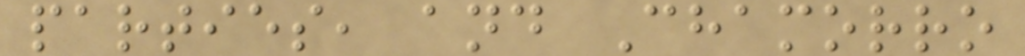parties, and Chamorro
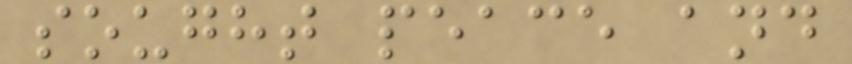sought peace and
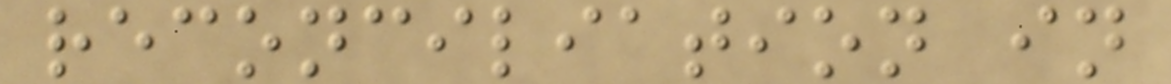reconciliation in
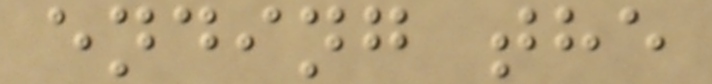ending the
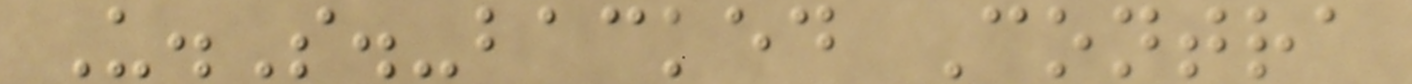U.S.-backed Contra
